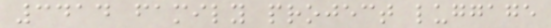3414 family project luggage
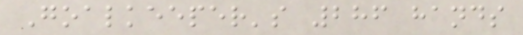Goalkeeper's 286 hands
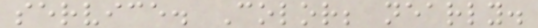service. Color; nearly.
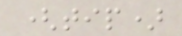(tip)
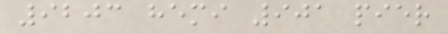9203 hemi 901 pier
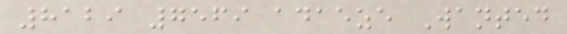8129 7569 adaeze Wanted
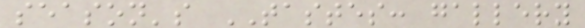season's TASTES: gallery
